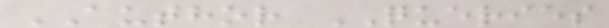AUTHOR QUERIES
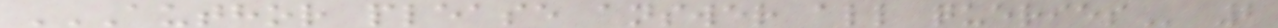AUTHOR PLEASE ANSWER ALL QUERIES 2
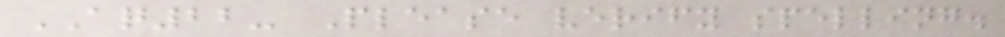AQ22- Please verify spelling.
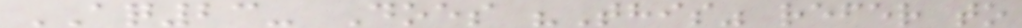AQ23- Does "This" refer to
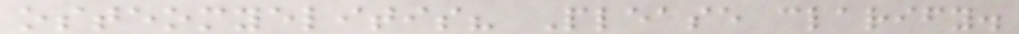osteomyelitis? Please clarify.
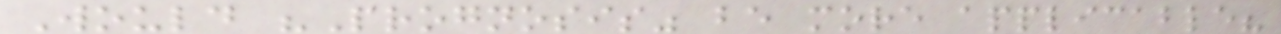Would "Prognosis" be more applicable?
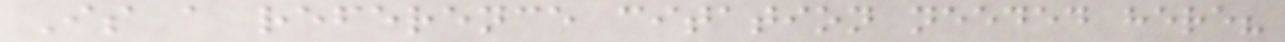Is a reference citation needed here?
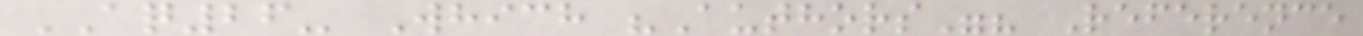AQ26- Which "Authors"? Reference
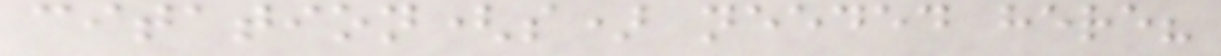citation(s) needed here?
